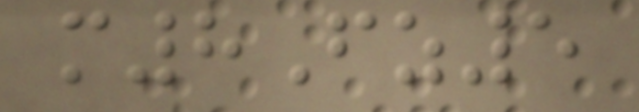m8Fz5
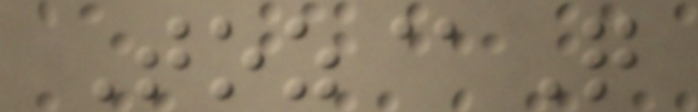Toz@Q
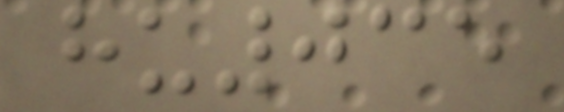hu035
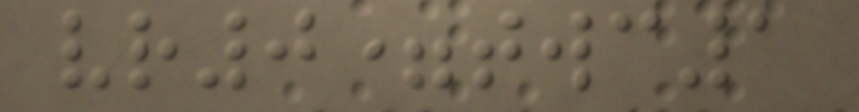vr0=twc1
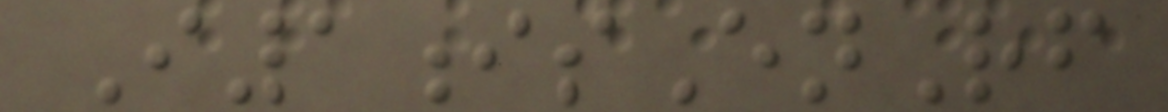I1isEnRf
